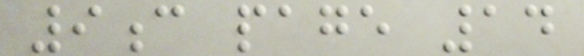9c page 14
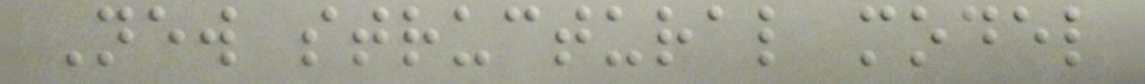New structural model
